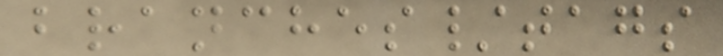branches/tags
